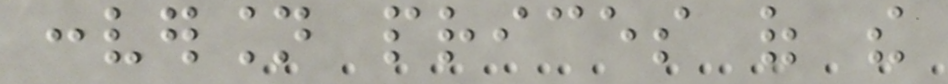conversion prices of the
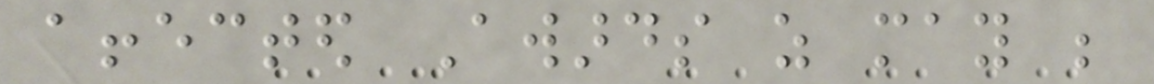affected Awards as may be
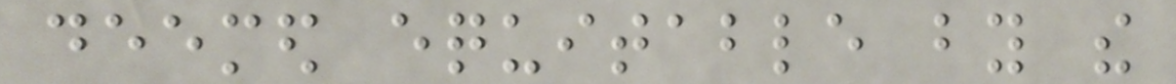deemed equitable by the
